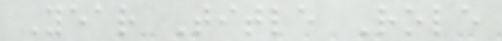Year Title Role
